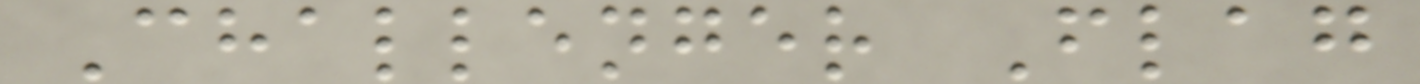Challenger Flag
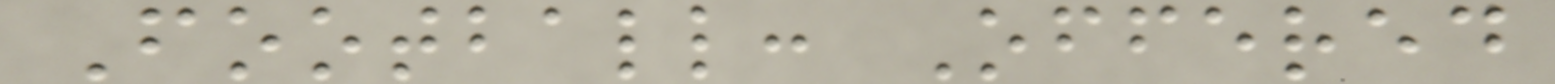Football: Offered
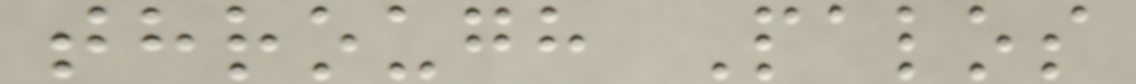through Palos
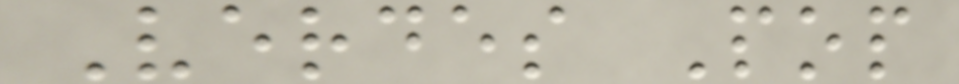Verdes Pop
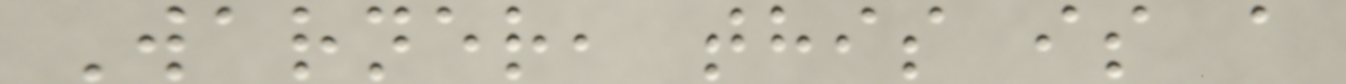Warner, this is a
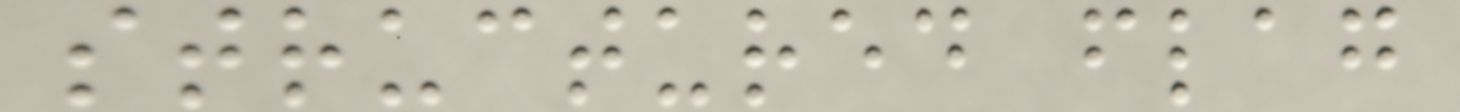structured flag
